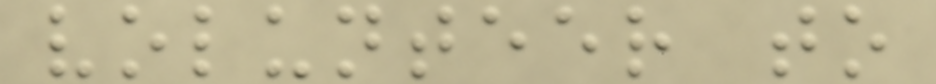volunteer to
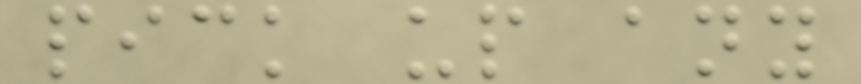pick up any
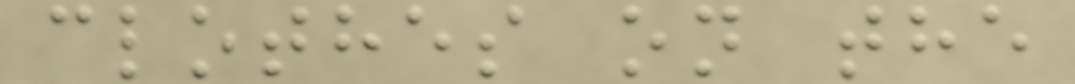clothes on the
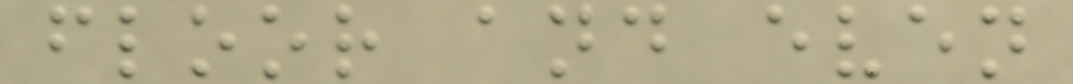floor and even
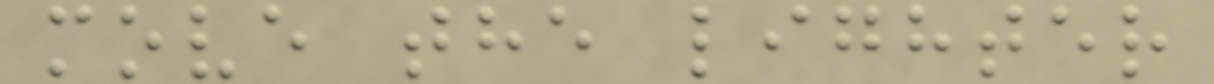move the lighter
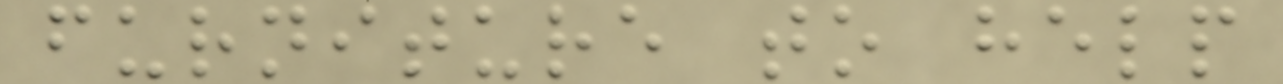furniture to help
